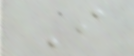I
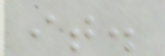it.
